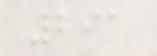291
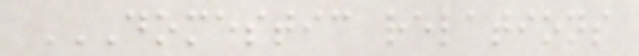DOMESTIC RELATIONS
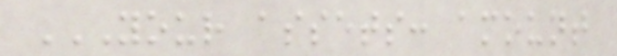YOUR ASSETS: AMOUNT
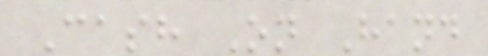Cash On Hand
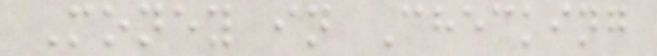Money in Checking
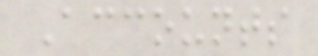Accounts
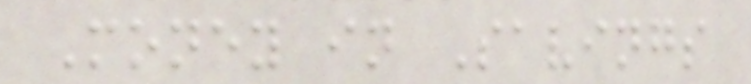Money in Savings
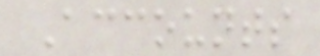Accounts
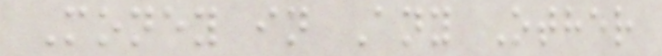Money in Any Other
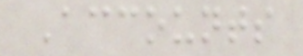Accounts
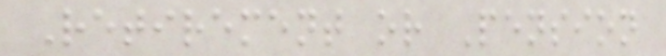Retirement or Pension
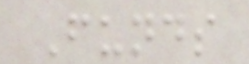Funds
